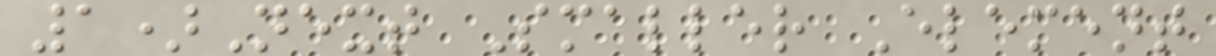1)Next Smaller Element
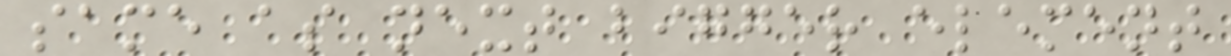same as next bigger element
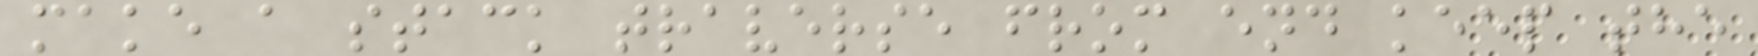make a stack traverse from end keep the
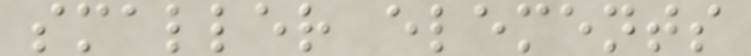smaller elements
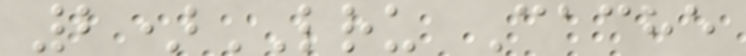2)LRU Cache
